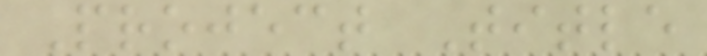Project Title
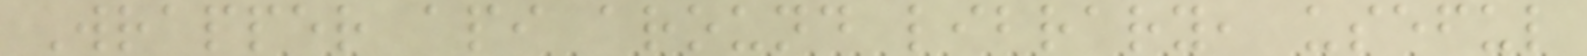Wrapper api around library, useful
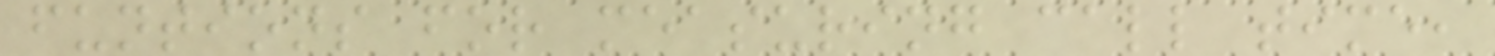funtions for measuring call time,
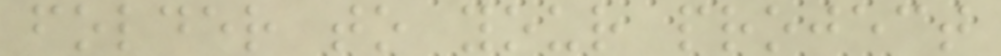folder to your project
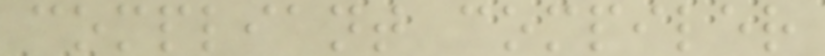compliant compiler
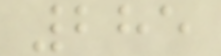285
